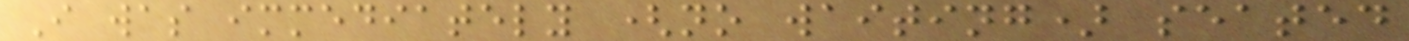I was immediately (no waiting) seated
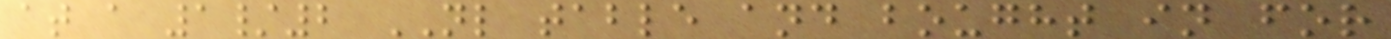at a 1/2 NL table and bought in for
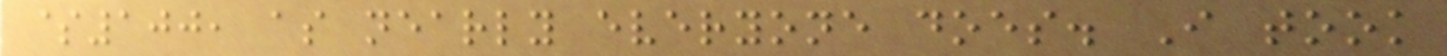$100, as nearly everyone does. I took
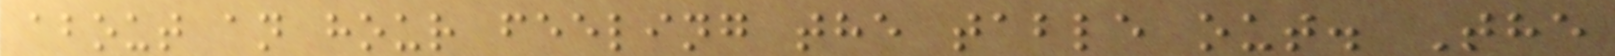about an hour feeling the table out. The
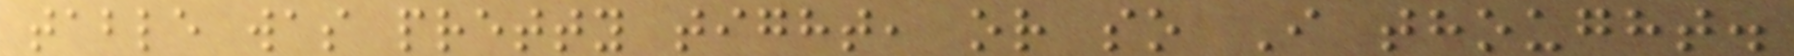table was pretty tight, or so I thought.
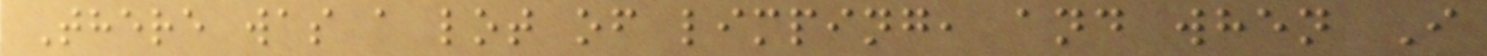There was a lot of limping, and when I
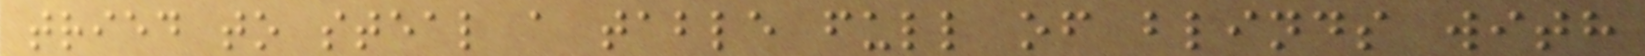tried to steal a table full of blinds with
